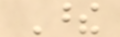These
